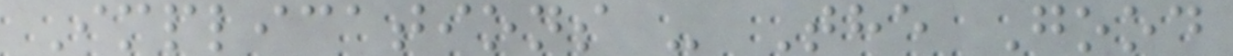Implications - The Good
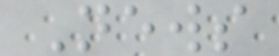News
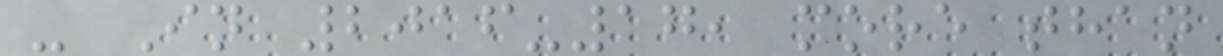- In 2016-17, more than
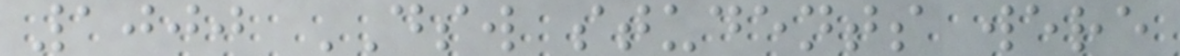1000 DSW students were
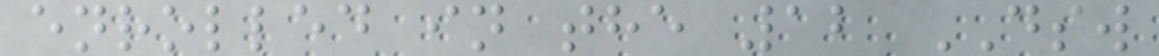enrolled in the 12 DSW
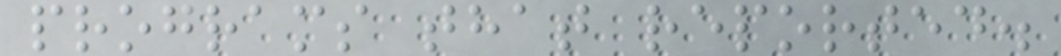programs that reported.
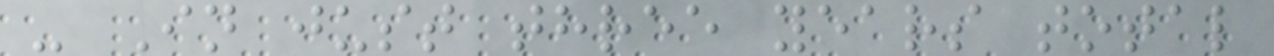- In just three years total
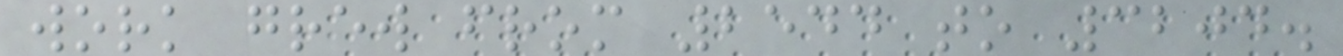work grew from 2544 to 3204.
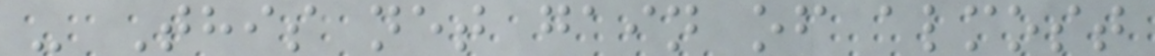- This net gain of almost
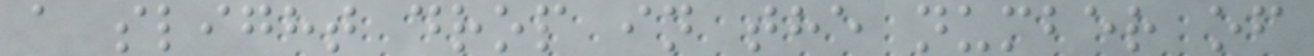a slight drop in the number of
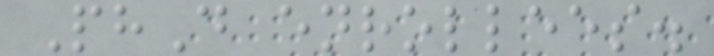PhD enrollees.
